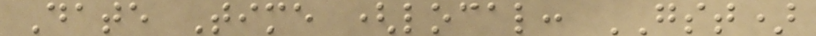Date Time (local: GST)
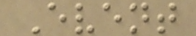Event
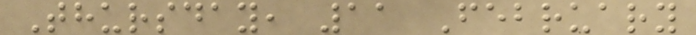Thursday, 11 February
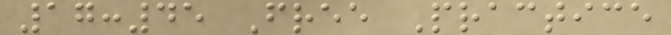17:45 Free Practice
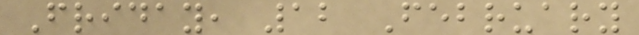Friday, 12 February
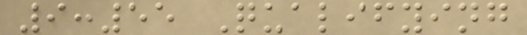9:55 Qualifying
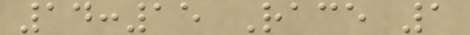14:15 Race 1
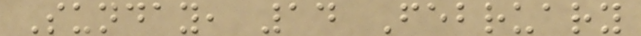Sunday, 14 February
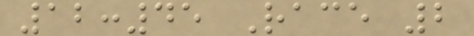12:45 Race 2
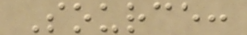Source:
